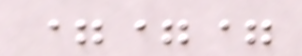===
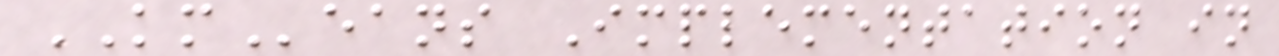KMeans Implementation in
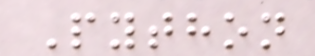Python
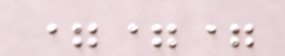===
